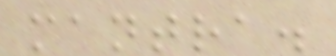mantra.
